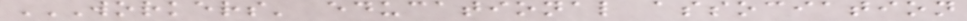WORKERS' EDUCATIONAL ASSOCIATION
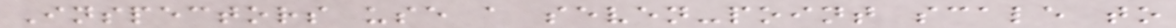Inspectors use a seven-point scale to
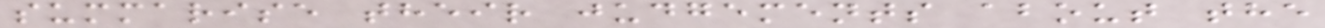summarise their judgements about the
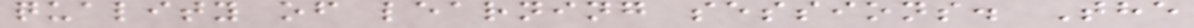quality of learning sessions. The
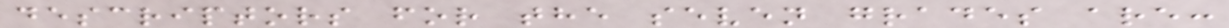descriptors for the seven grades are:
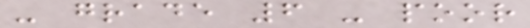- grade 6 - poor
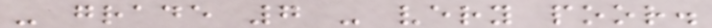- grade 7 - very poor.
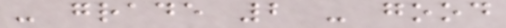- grade 2 - good
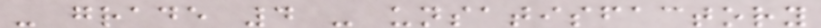- grade 4 - unsatisfactory
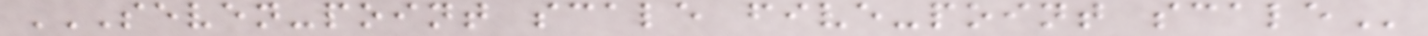SEVEN-POINT SCALE FIVE-POINT SCALE
